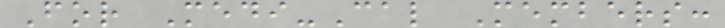For Medi-Cal Members:
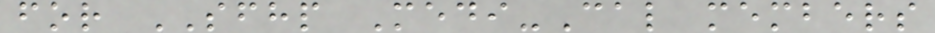for SFHP Medi-Cal members
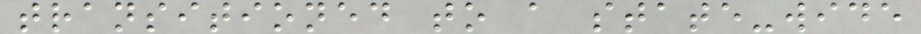transitioned to a state-wide
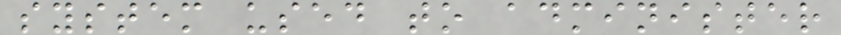system used to administer
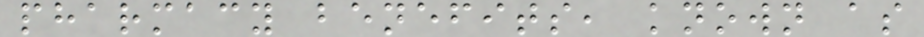pharmacy benefits, known as
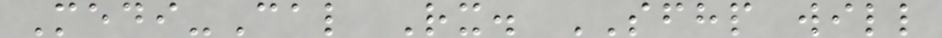Medi-Cal Rx. SFHP will
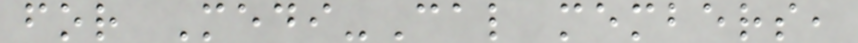for Medi-Cal members,
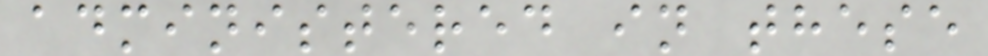administered in these
